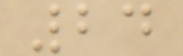24
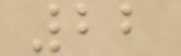22
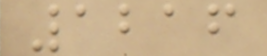1216
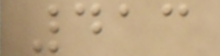413
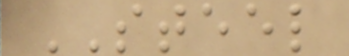STEEL
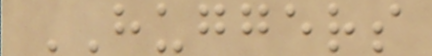HUGGERS
